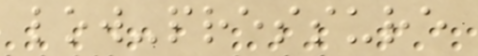low-pressure
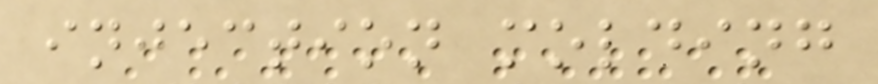injection molding
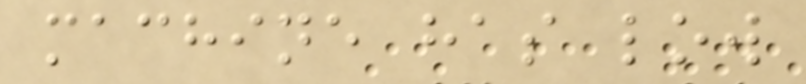machine has low
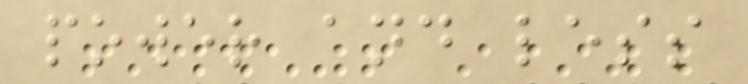power and less
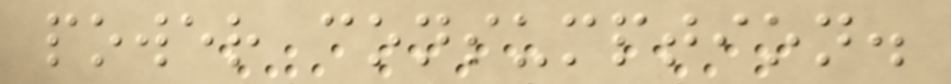power consumption.
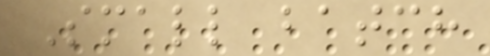Small batch
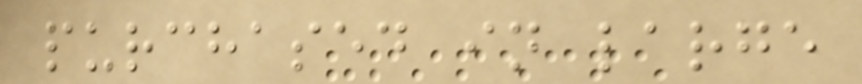purchased in large
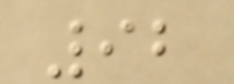92
